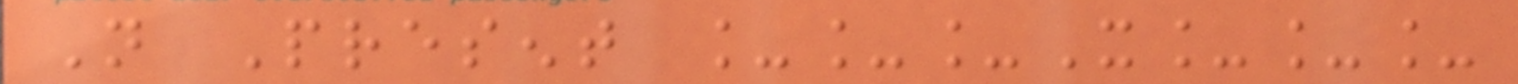Not Present ___X___
